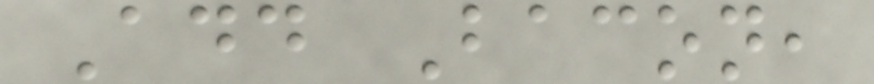Add Bacon,
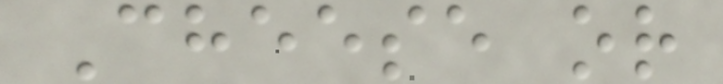Cheese or
